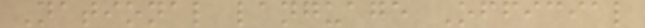National language Official
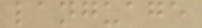language
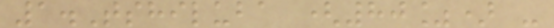1.Tshiluba (80%) -
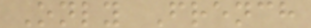Only French
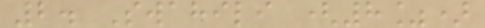2. Swahili (8%)
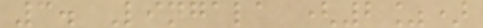3. Lingala (2%)
